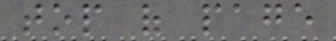top of page
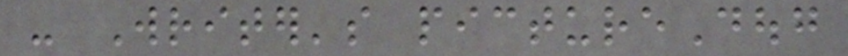- Writer's pictureDoug
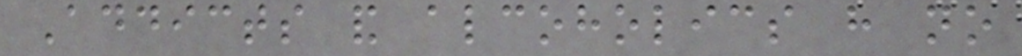Addicts and alcoholics have no
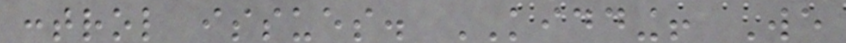control issues. KIDDING! We
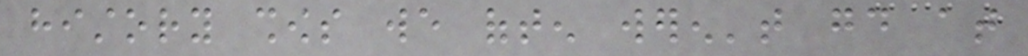history shows we often weren't good at
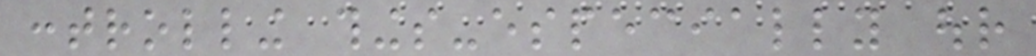controlling things-especially our
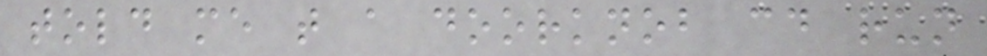told me that a doorknob could run
